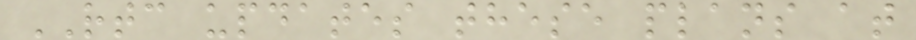RTC updates these plans at
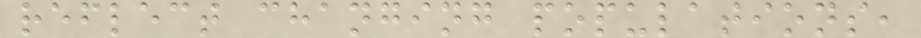reflect changing populations,
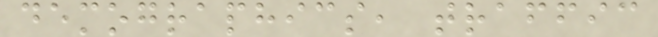demographics, traffic
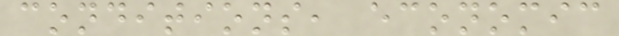conditions, economic
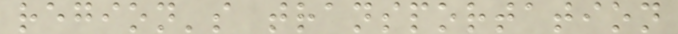region's transportation
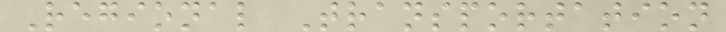Regional Transportation
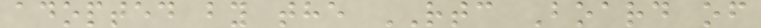adopted by the RTC Board of
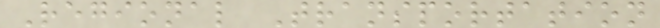Regional Transportation
